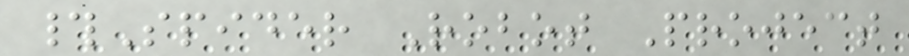#Spider Robot Project
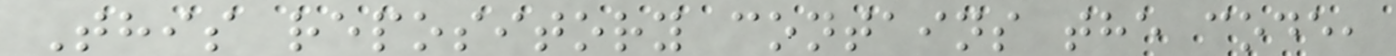This repository contains the code,
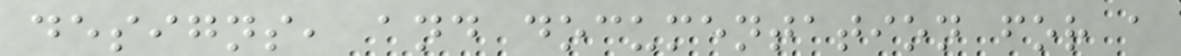designs, and documentation for a
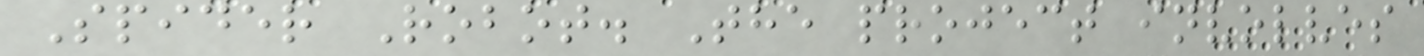Spider Robot. The project involves
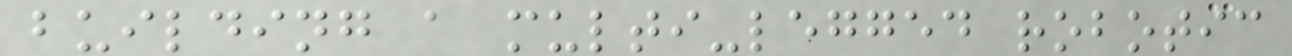building a multi-legged robotic
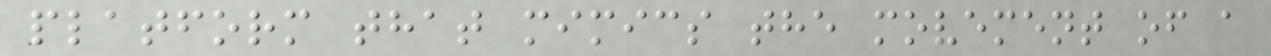platform that mimics the movement of a
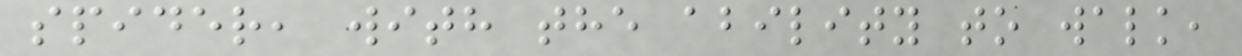spider, with the ability to walk,
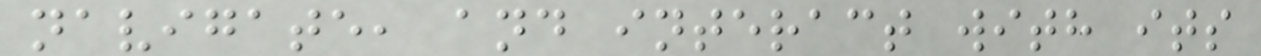navigate, and interact with its
